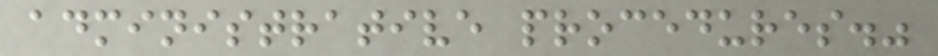administrative procedures."
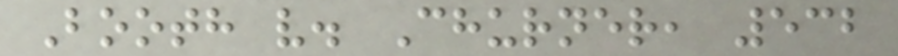Booth v. Churner, 532
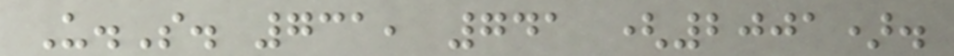U.S. 731, 741 (2001).
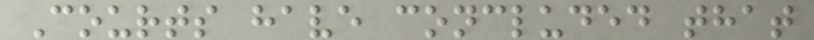Courts have concluded that
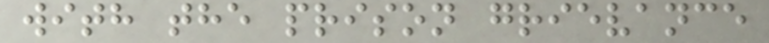with the prison grievance
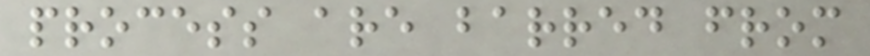process are barred from
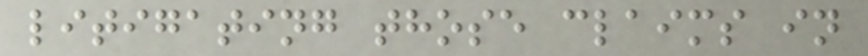litigating those claims in
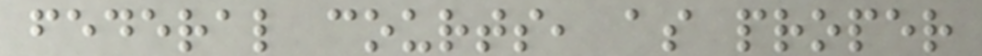federal courts, as proper
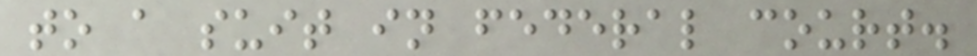to a suit in federal court.
